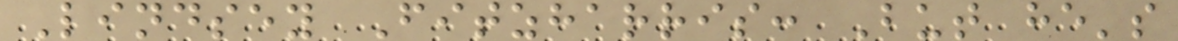Lindsey Fitzharris: But he's
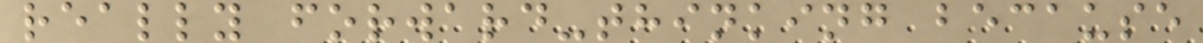really forward-thinking because
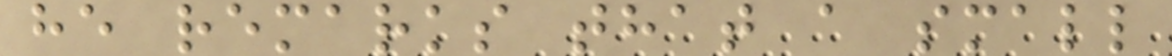he remarks that a small
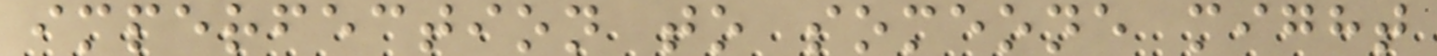imperfection to someone might
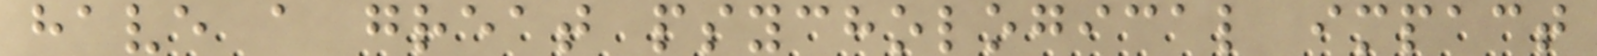have a great psychological impact
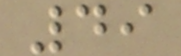49
